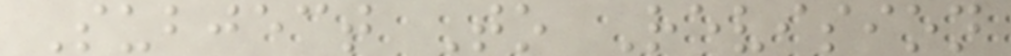Subject To Revision
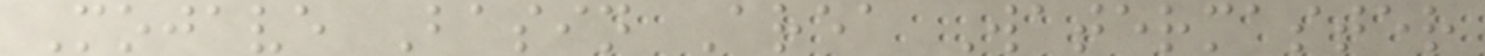Mojave Basin Area Watermaster
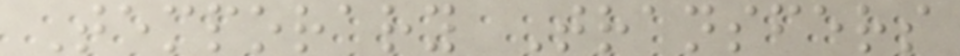Temporary Transfers
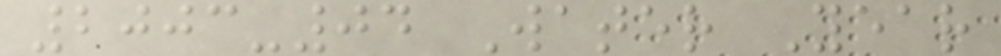2003-04 Water Year
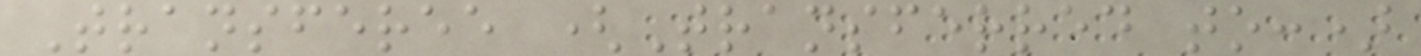Transferee (Transferred to:)
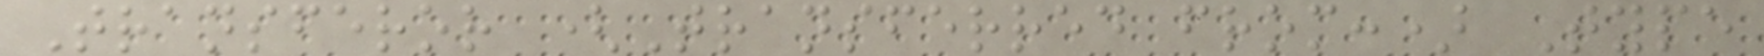Transferor (Transferred from:) Type
